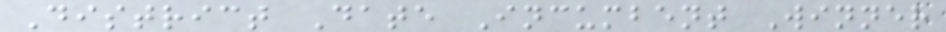District Date Incumbent Winner
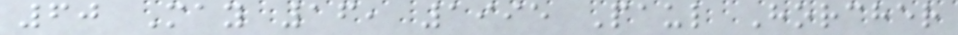60 May 16, 1995 Paul Horcher
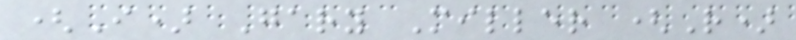(I) Gary Miller (R)
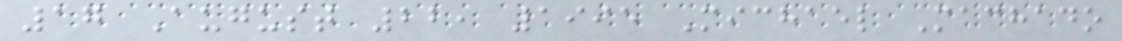17 August 22, 1995 Michael Machado
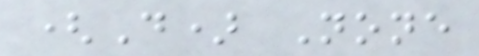(D) None
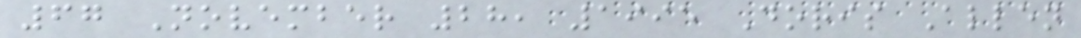67 November 28, 1995 Doris Allen
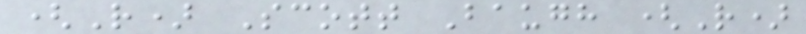(R) Scott Baugh (R)
